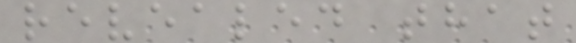revealed that
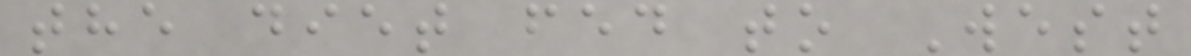the diet fed to West
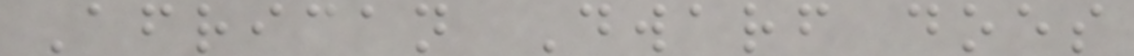African Dwarf does
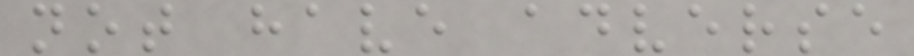not have adverse
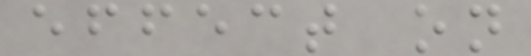effect on
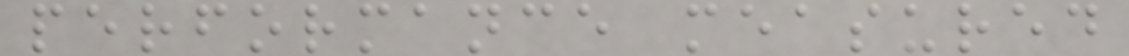performance measured
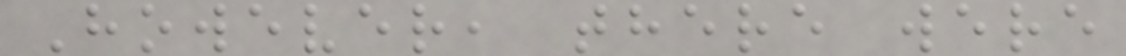However, there were
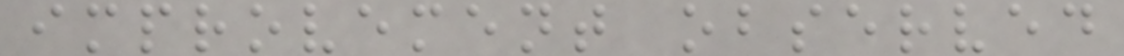improvement observed
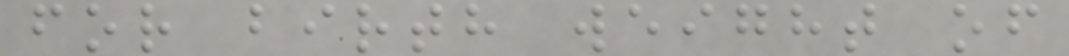for birth weight of
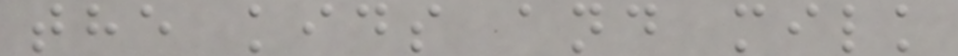the kids and milk
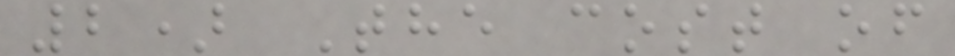2) The cost of
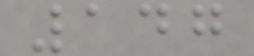147
